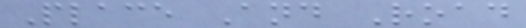Place And Road
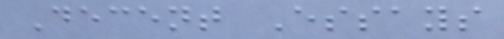Decent Essays
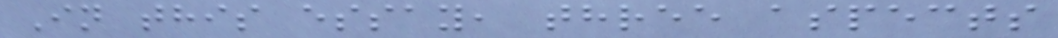In this essay, three aspects
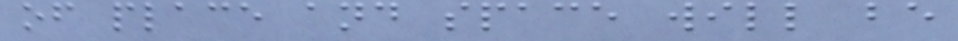of place and space will be
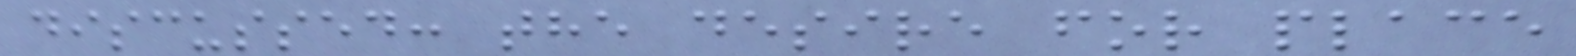discussed: the desire for place
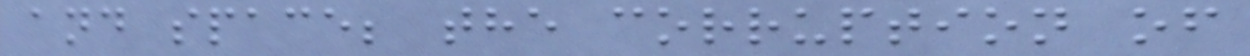and space; the corruption of
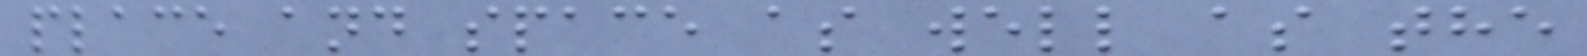place and space as well as the
